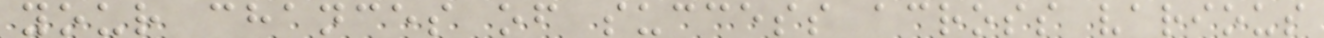your chances of success across various
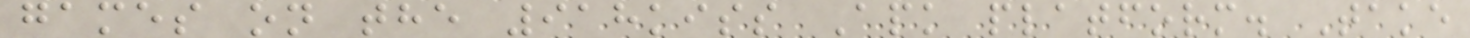games on the 918kiss Apk platform. Take
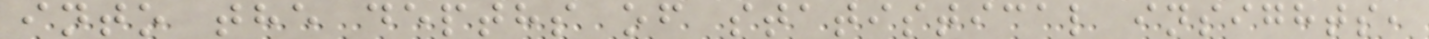into the depths of statistical insights,
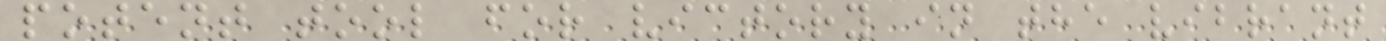potent tool for victory in the vibrant
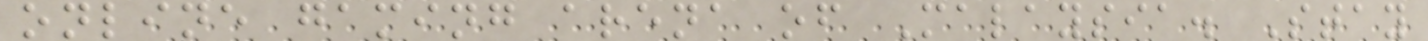online gaming arena of Malaysia. Stay
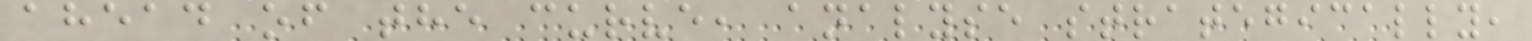ahead of the curve, analyse strategically,
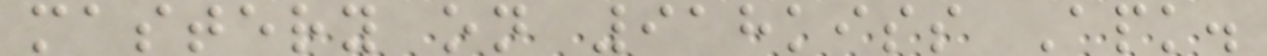mastery on 918kiss Apk.
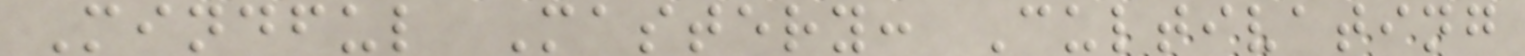Mindful Mastery: Cultivating
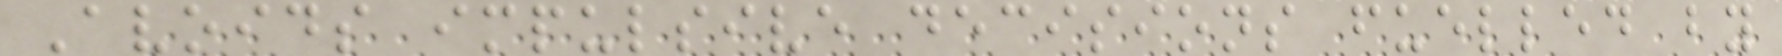Avoids impulsive decisions fuelled by
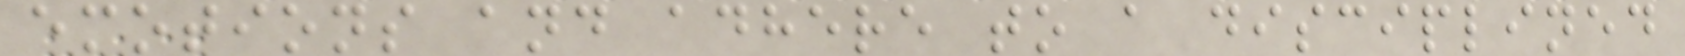emotions and adhere to a disciplined
